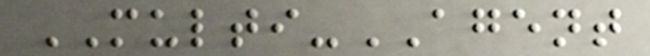MULTI-AGENT
